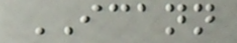ICANN
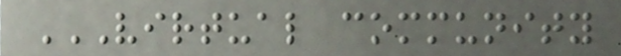VIRTUAL COMMUNITY
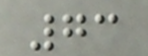73
